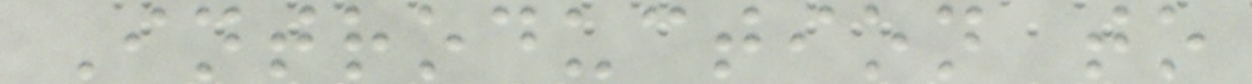Introduction to
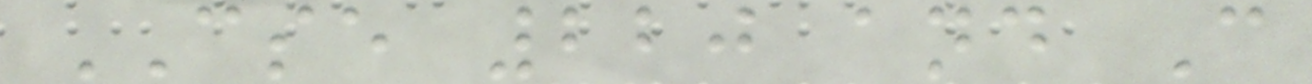CSE 220 and C
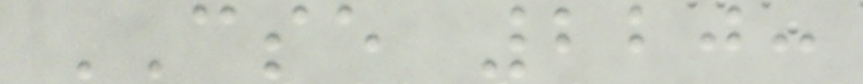CSE 220:
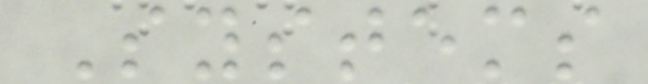Systems
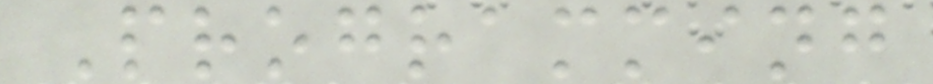Programming
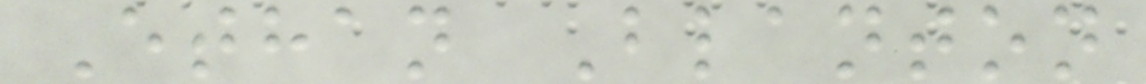Ethan Blanton
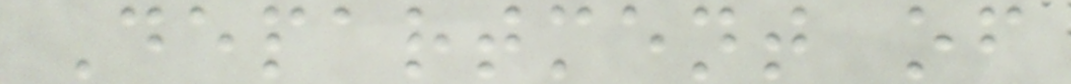Department of
